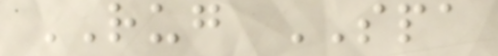RUG SPA
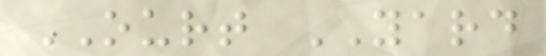OURT YARD
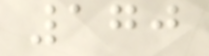170
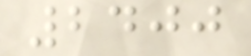2400
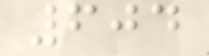604
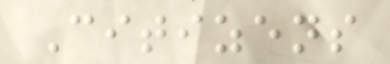Citizens
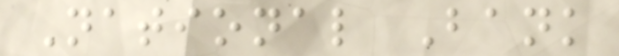National Bank
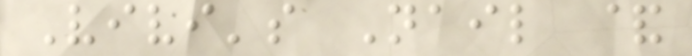Vivi's Nail &
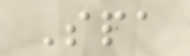Spa
